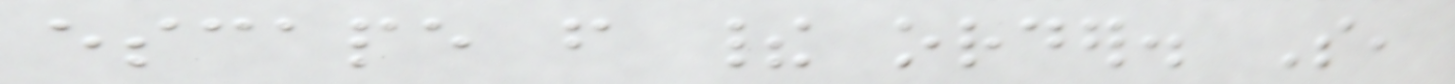escape from their order. So,
